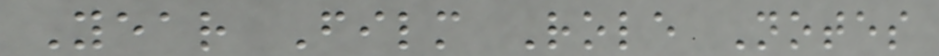Year Film Role Notes
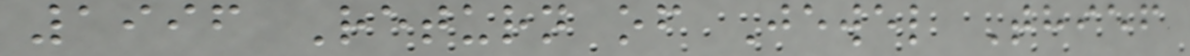1996 Return of Jewel Thief
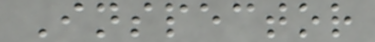Inspector
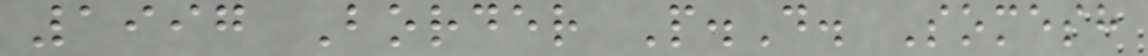1997 Border P.D. Somesh
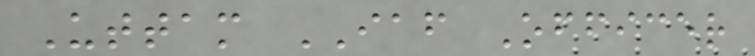Uttam IAF Officer
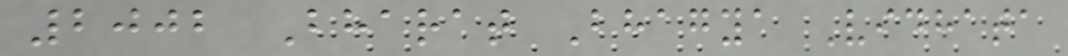2002 Bharat Bhagya Vidhata
